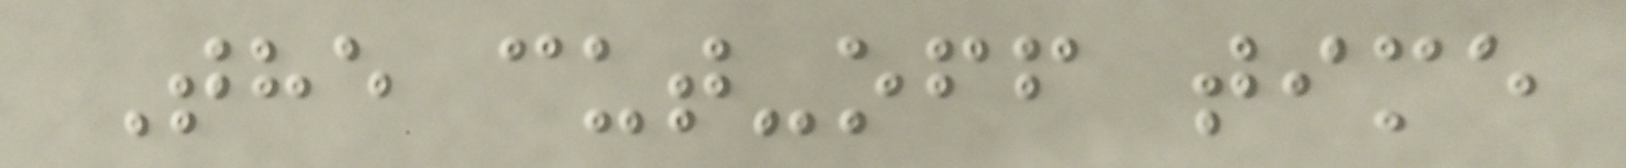The cut-off time
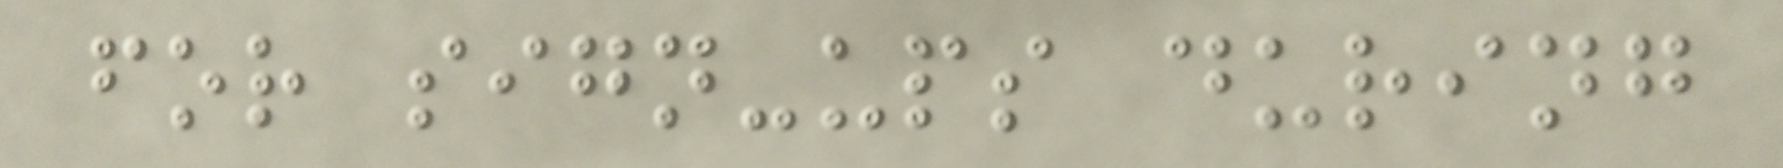for sign-ups during
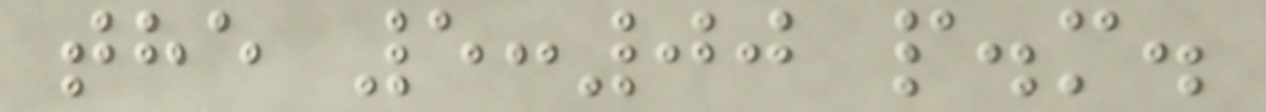the 5:00 p.m.
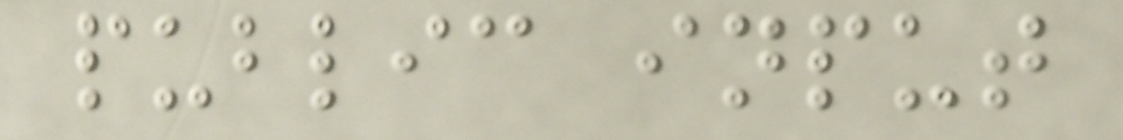public input
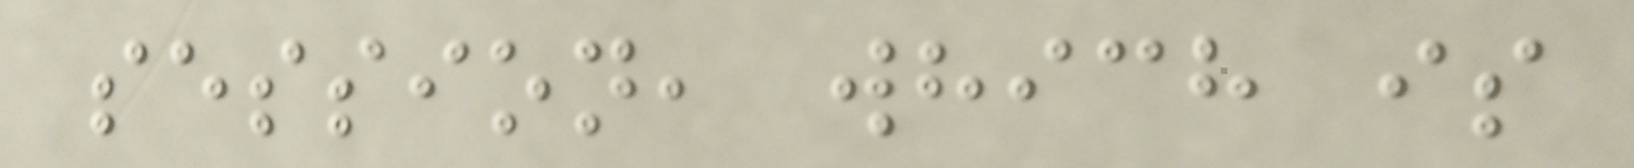session, which is
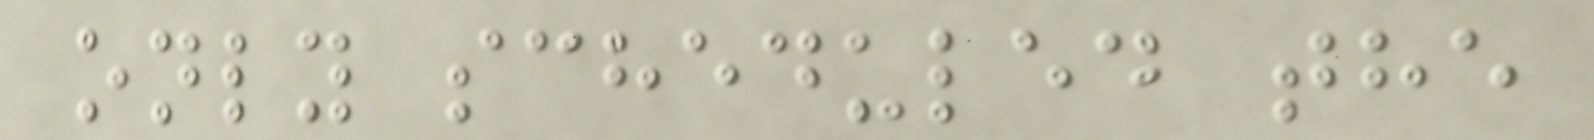only scheduled the
